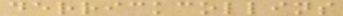derrickcollins
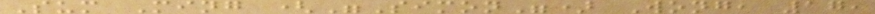Sum Ming ("Simon") Wong, 17,
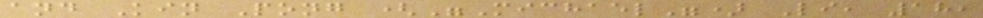and Kin Pong ("Michael") Li, 18,
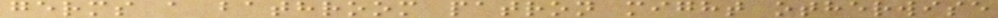germs a bathroom patron might otherwise
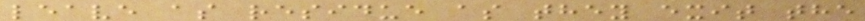leave as residue as they exit the
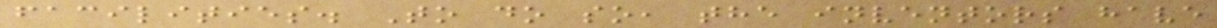facilities. To do so, the inventors have
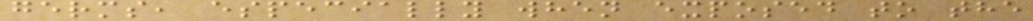germs, especially when exposed to the
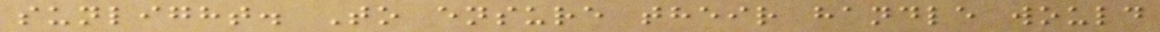sunlight. To ensure their handle would
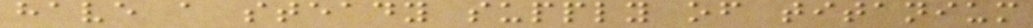have a steady supply of titanium
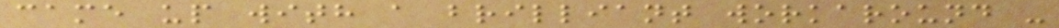came up with a brilliant workaround -
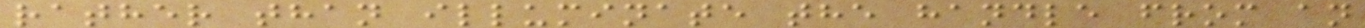rather than illuminate the handle from an
